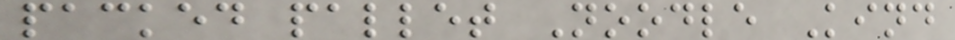packed pallet Noodle Kind
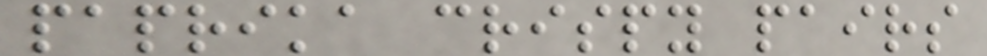paprika crispy pairs
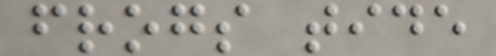frogs tide
